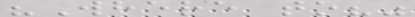"Where to?"
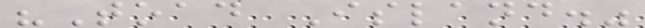"Toad Island."
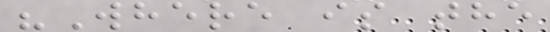"Where is the
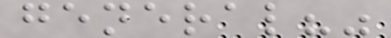general?"
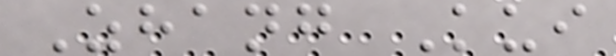Zhang Kui
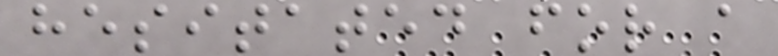hesitated for a
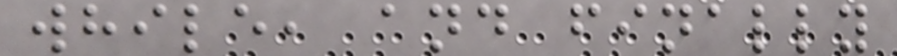while, and finally
